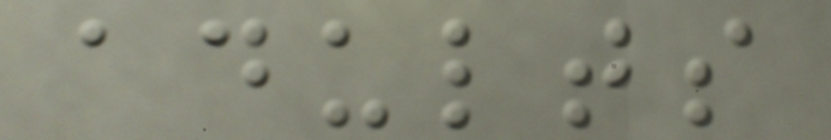adults
